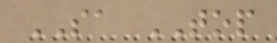SA TOP
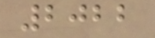2022
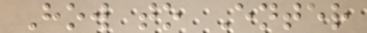How to Enter
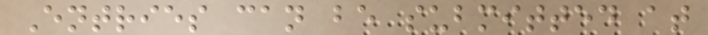Entries can be submitted at
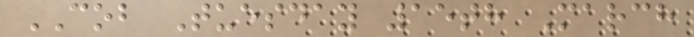COB Tuesday 15th March
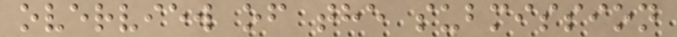overview of the submission
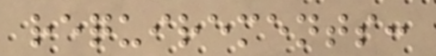requirements:
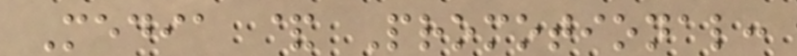Media & Promotional:
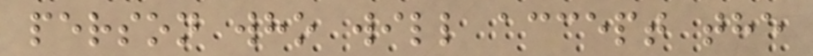person who will accept the
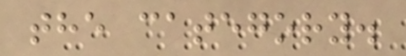the category.
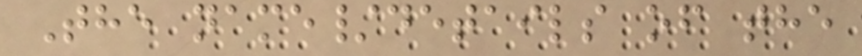The name/details of the
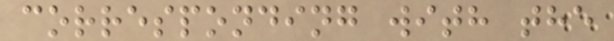corresponding with the
